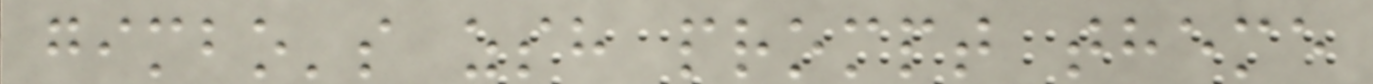gimbo's zsh prompt theme
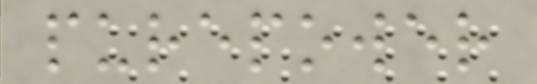purepower
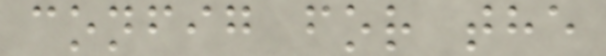config for the
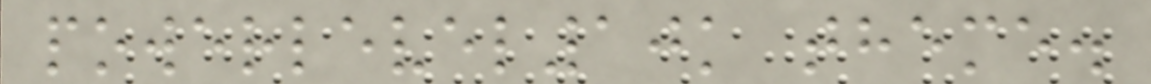powerlevel10k theme.
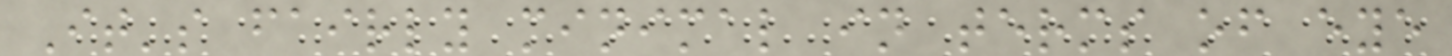It's fairly minimal in terms of eye
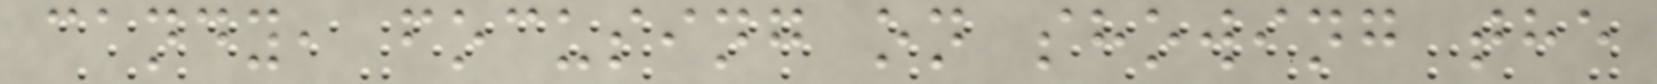candy, focusing on showing the
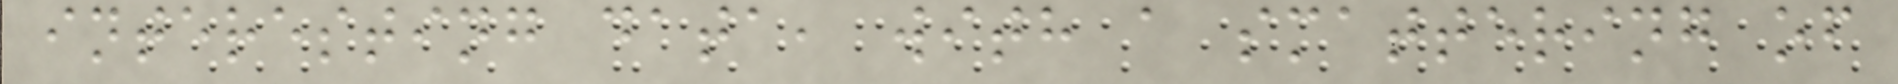interesting data, with a smattering of
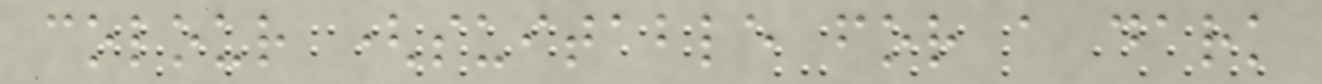colour (suitable for a dark
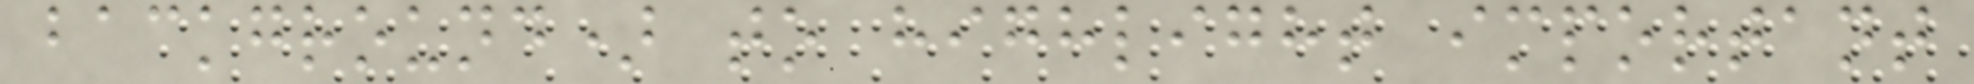background) to highlight important
